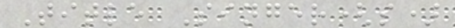Title Singer(s)
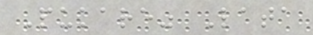Pukare" Lata
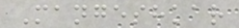Mangeshkar
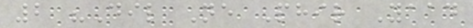2 "Dil Ne Phir Yaad
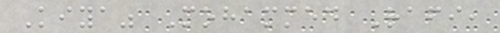Kiya" Mohammed Rafi,
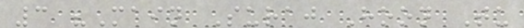3 "Main Suraj Hoon Tu
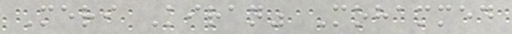Meri Kiran" Mohammed
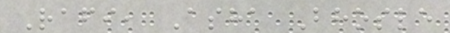Rafi, Asha Bhosle
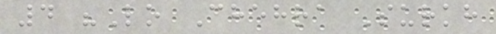4 "Lo Chehra Surkh
